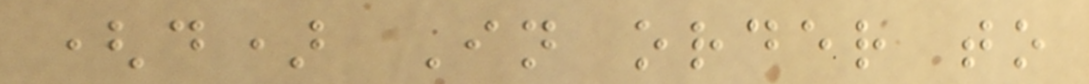(d) In order to
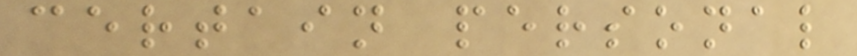certain personal
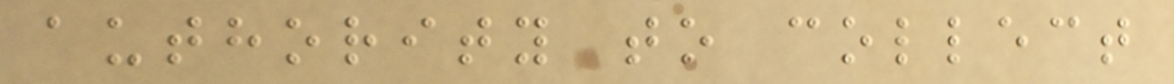authority to collect
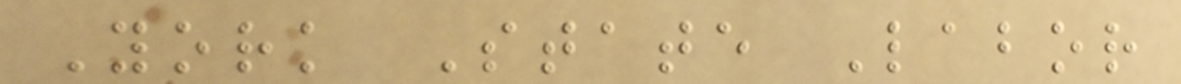York State Labor
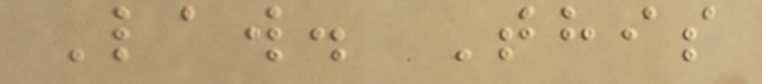Law. This
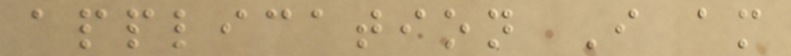application I am
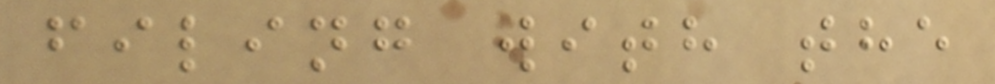filing with the
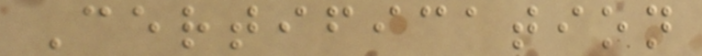Certification
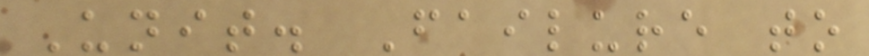Unit. Failure to
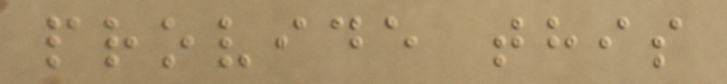provide this
